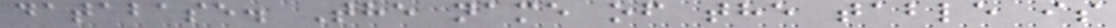database. The name of the table is
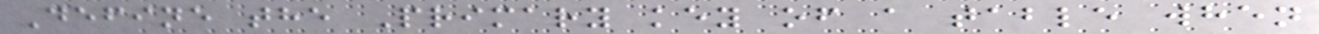Define the Primary key of a table when
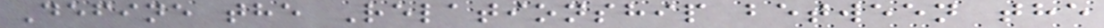Define the Relationship between the
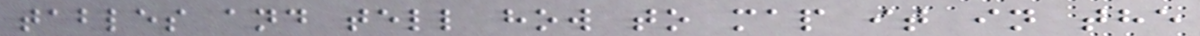tables and tell how to map it in the
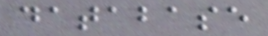database
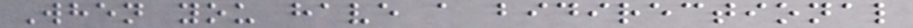When you have a bidirectional
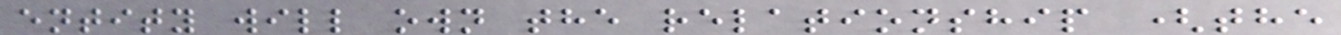entity will own the relationship (the
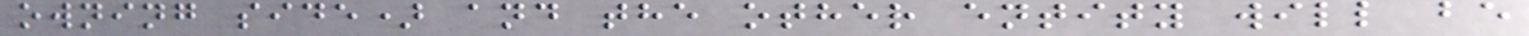owning side) and the other entity will be
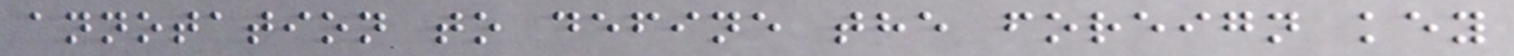annotation to define the foreign key
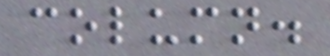column.
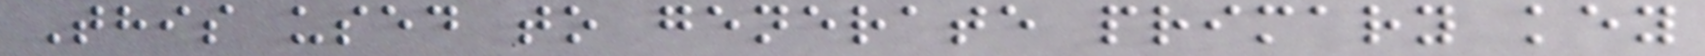This used to generate primary key
